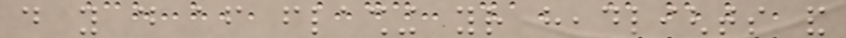do you do after flashing your headlights and
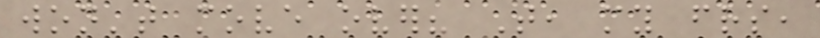won't move over? That, my friends,
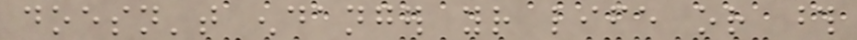doesn't endanger your life or those
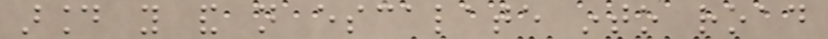around you and not escalate into road
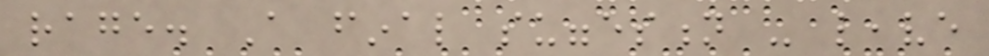rage. A final suggestion - leave
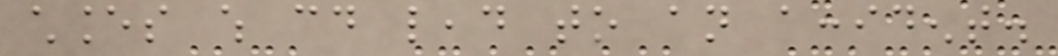chances which could lead to an accident.
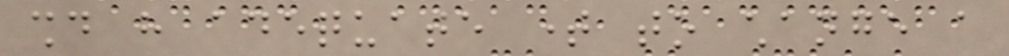should have adequate time to change a
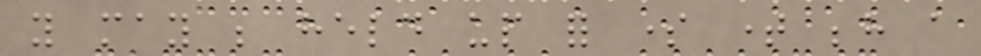you may be held up for some time behind a
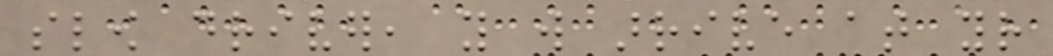slow driver, you will arrive at your
